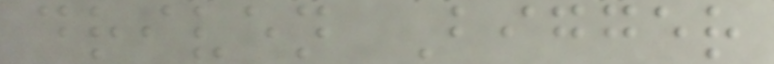driven Bigger
